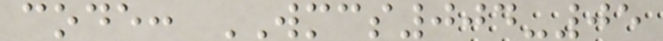code: WMCS004-05
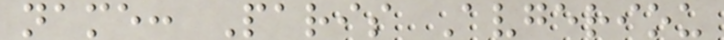name: Paris Avgeriou
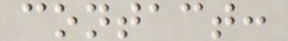contact:
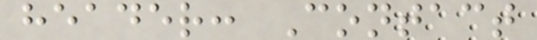header: Contact
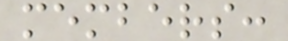members:
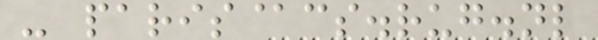- paris@cs.rug.nl
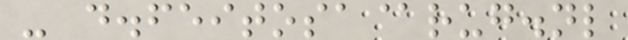- d.feitosa@rug.nl
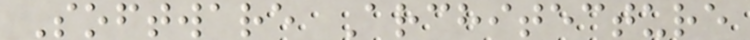Software Architecture
